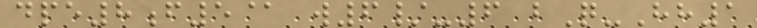dpe8f5@ w6/-6 bQ-Hh1
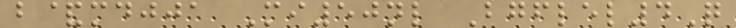b&mdjja Mi50nl Bgflel4Q
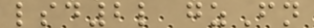lsd2l gzFn
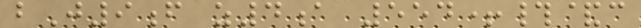bJ9f z4a 554+#&c
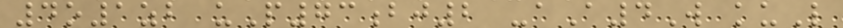4o1zb uP73bj2 -aA4W kuL
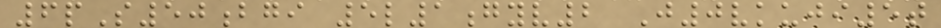6pS50bgi 5l1gyv2 J0vkuji5t
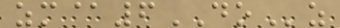zm@6DOz
